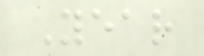Year
